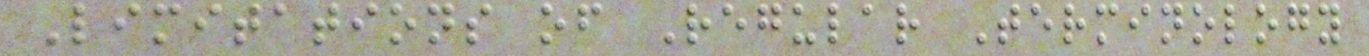Limitations of Regular Terminology
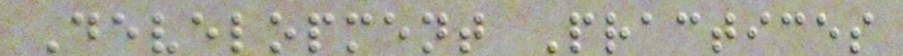Development Practices
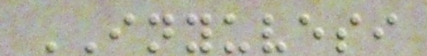INYUVESI
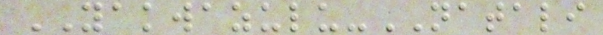YAKWAZULU-NATALI
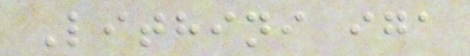Lithini iga
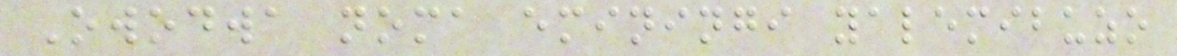Owodwa noma eminingi yalemibuzo
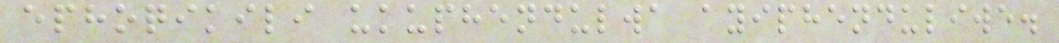ephoqikili ukuphendulwa ayiphenduliwe.
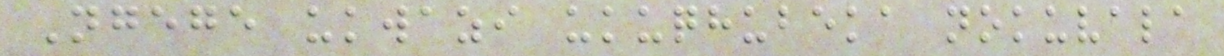Ngege ukwazi ukuqhubeka nokuvala
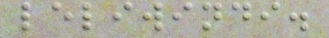leliwindi.
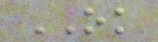OK
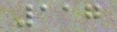117
